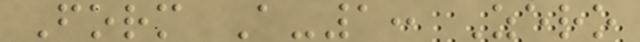Form A-1: Zero
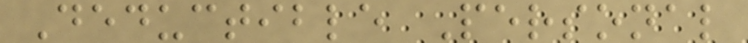Deductible Personal
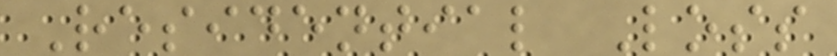Residential Loss
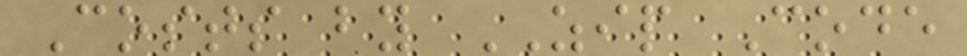Costs by ZIP Code
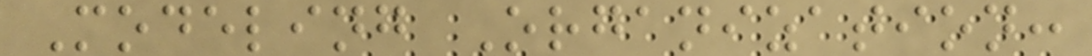Modeling Organization:
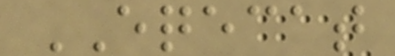EQECAT
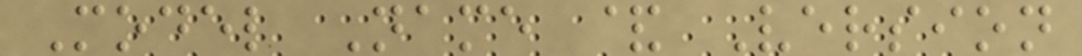Model Name & Version
